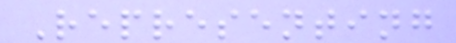Representing
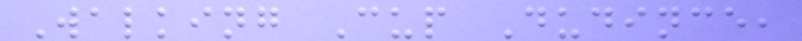Walking Cup Dudince,
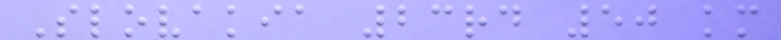Slovakia 23rd 50 km
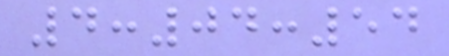4:04:54
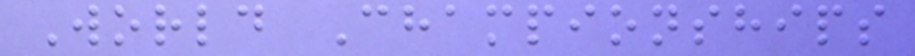World Championships
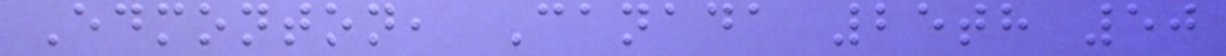Edmonton, Canada 25th 50
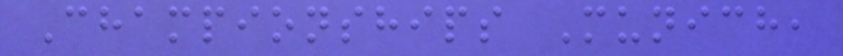Championships Munich,
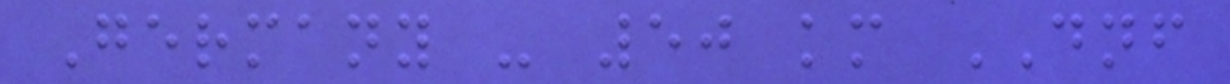Germany - 50 km DNF
